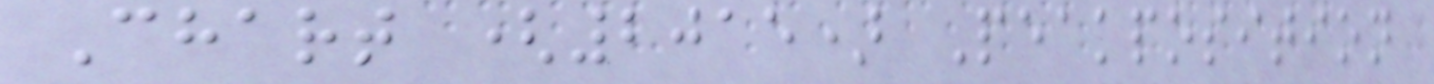Chart (2015) Peakposition
